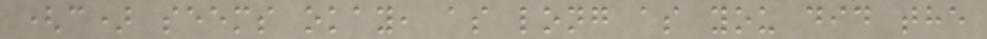(c) seems okay, as long as you did the
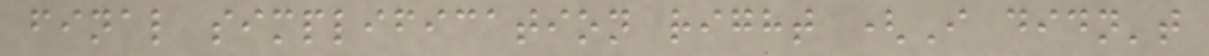final simplification right (I didn't
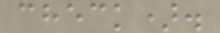check).
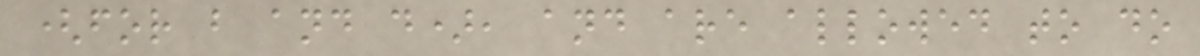(for b and d), and are allowed to do
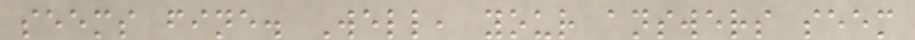seems fine. Well, your answers seem
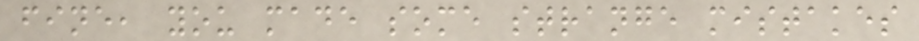fine, you made some strange mistakes
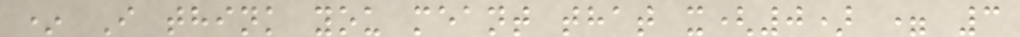* I think you meant that x(0) = 3
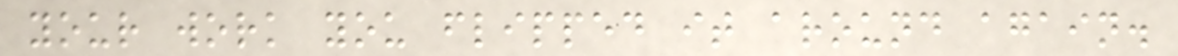your work you flipped it around again.
